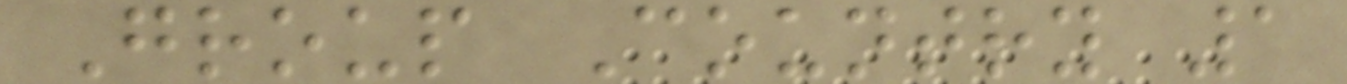Group Country 1
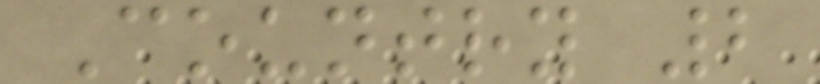Country 2
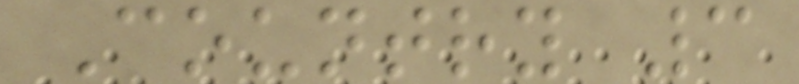Country 3
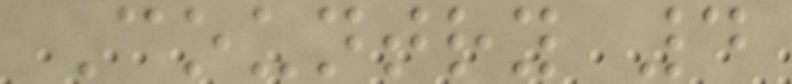Country 4
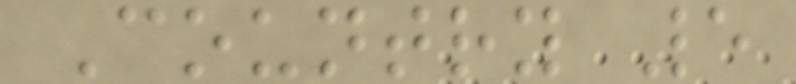Country 5
